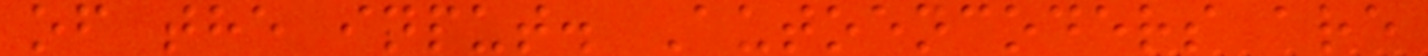of the input. Autoencoders are
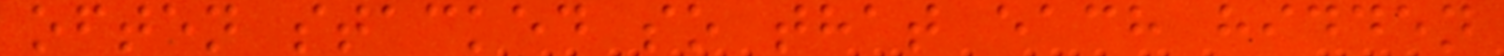often stacked so that each hidden
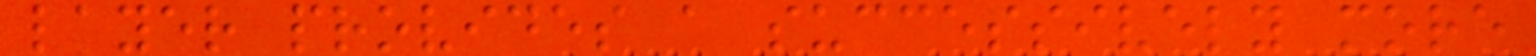layer provides a successively more
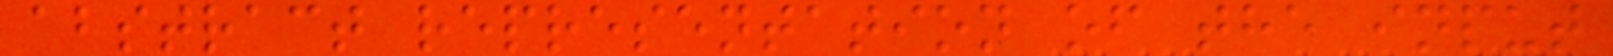abstract representation of the input
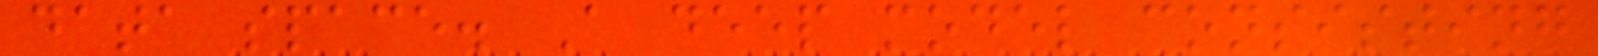data space. A deep model consisting
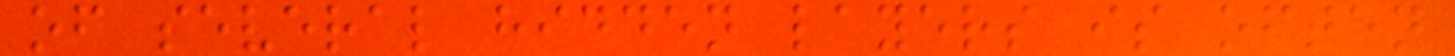of several hidden layers is often
